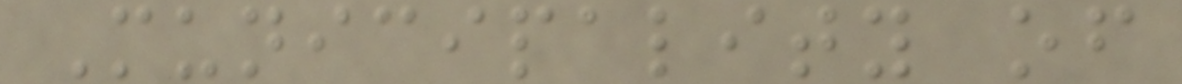Municipality of
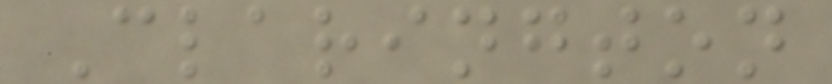Clarington
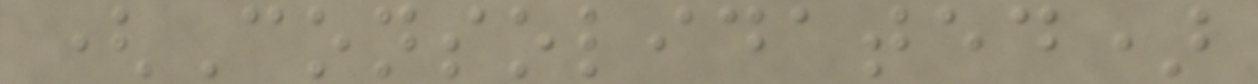(Consolidated)
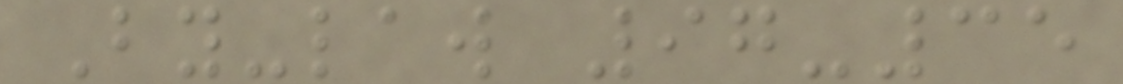By-law 97-35
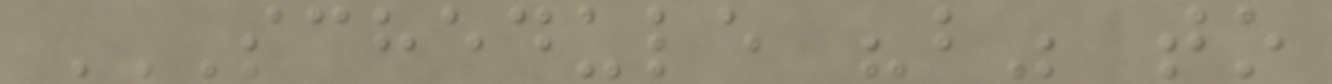SCHEDULE "B" TO
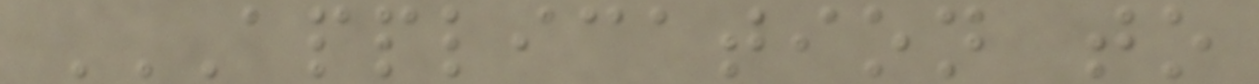APPLICATION TO
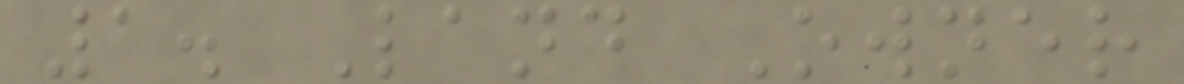1. Land Owner
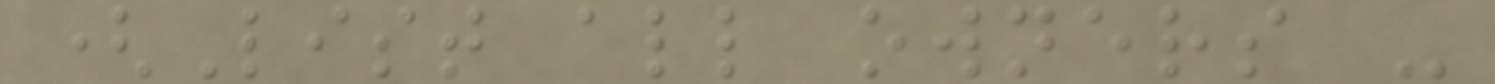(List all owners -
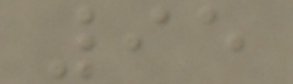95
